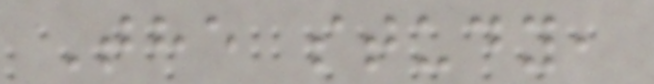The study,
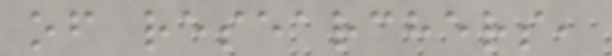of researchers,
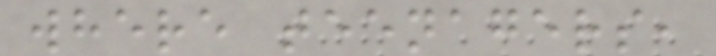where teenagers,
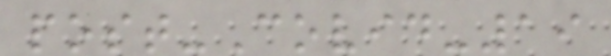post-Covid-19
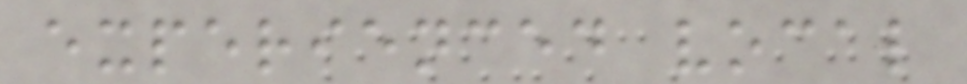experienced vocal
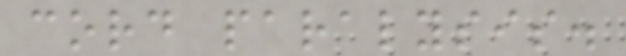cord paralysis.
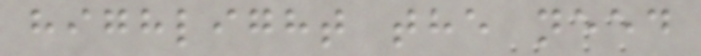highlight the need
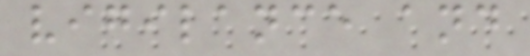vigilance and
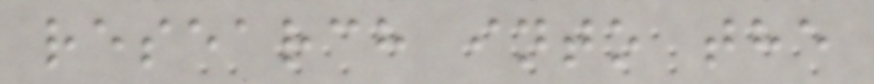research into the
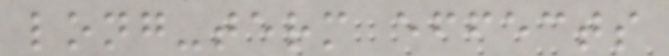long-term effects
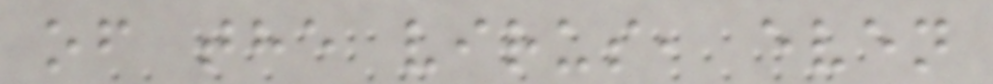of the virus, even
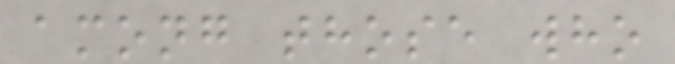among those who
